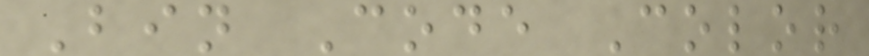Bin Code Color
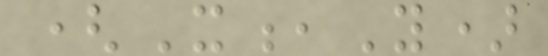(X,Y)
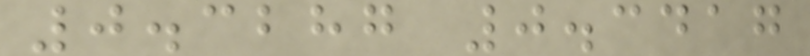0.3287 0.3417
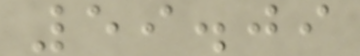59.09
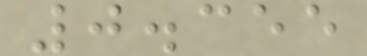0.355
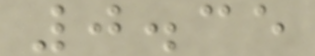0.35
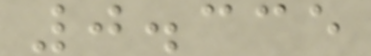0.335
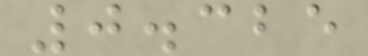0.325
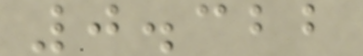0.322
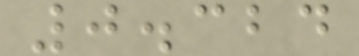0.324
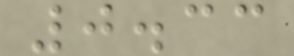0.33
